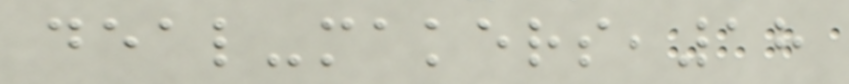deal-makers,18
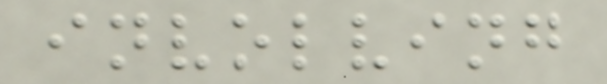involving
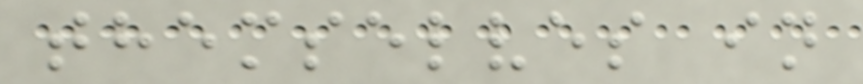themselves in
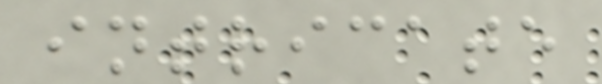intricate
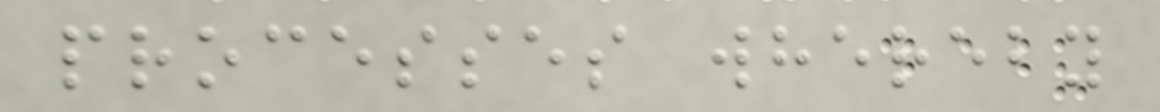processes whereby
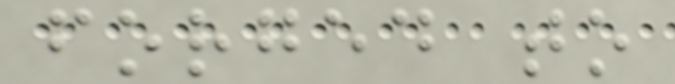forged to
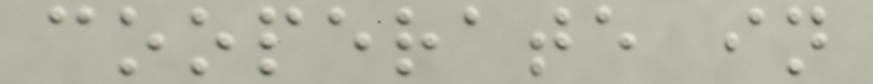cooperate in
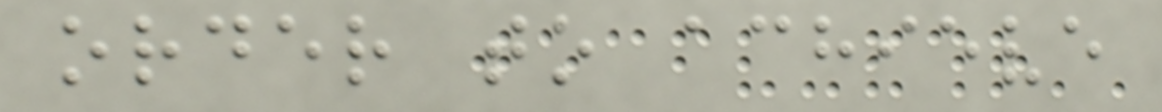order to achieve
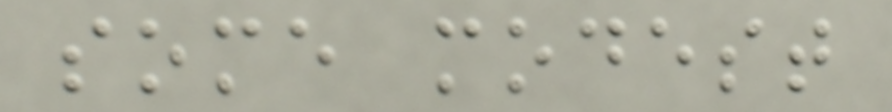some modest
